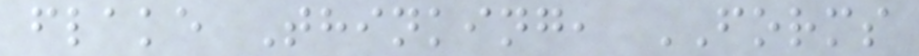flake Thinking, FORMS
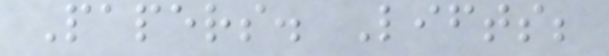Papers. Lifts;
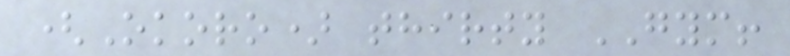(Okoro) thirty GYM!
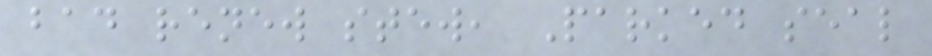bad renew stew, Parked seal
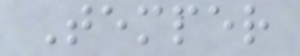Temper
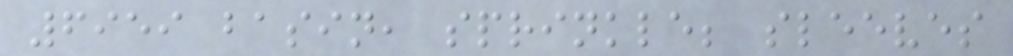6959 basin, sprinkle; sleeves
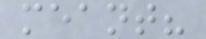meant?
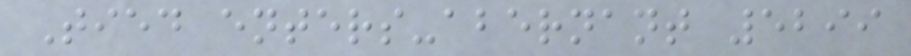Tied enters-abernant 5299
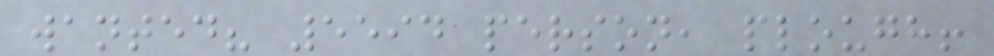wanted? 5594 person, plough!
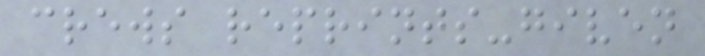crews reprints-given
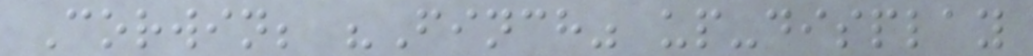Corwin; "Finch" up-display
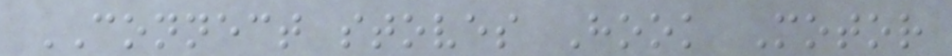CONNECT stoves Hook Motor
